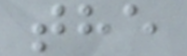the
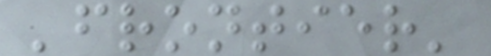'frontier'
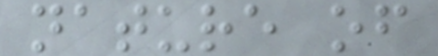nature of
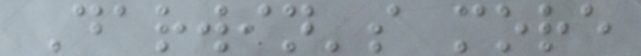Darwin's more
